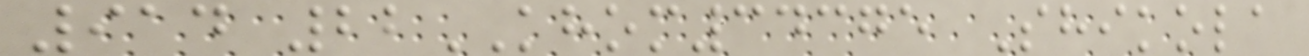914 22KHOM34375 Shikola
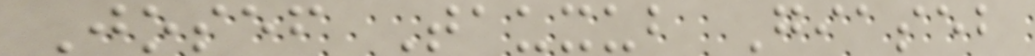Josef Tauxub Giaseb
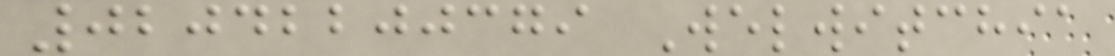02042200379 Welwitchia
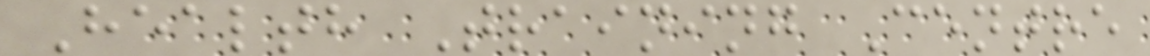Health Training Centre
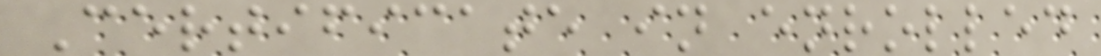Certificate in enrolled
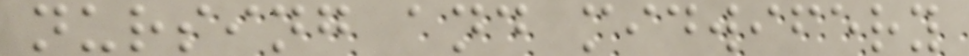nursing and midwifery
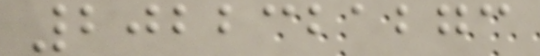2022321273
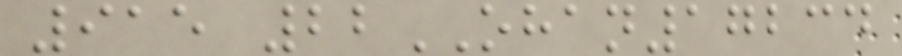915 22OHAN17234
